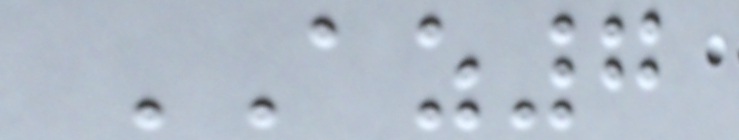AZ7
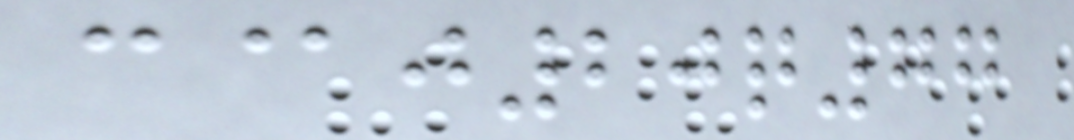c@j20q77
